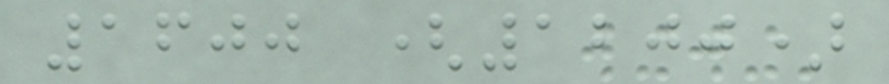1600 (1200)
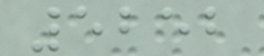5252
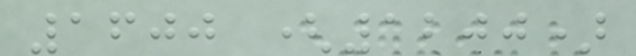1600 (1200)
